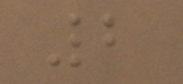2
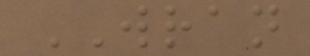WRAN
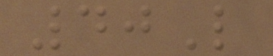40L
